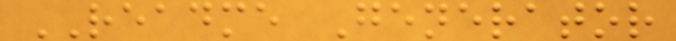README Generator
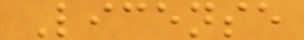License
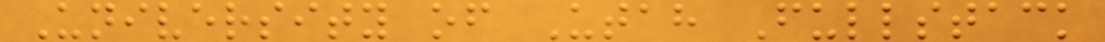University of Utah Fullstack
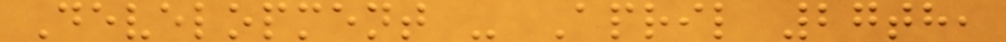Development - April 27th,
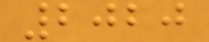2020
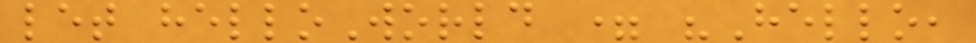let helloWorld = "Hello,
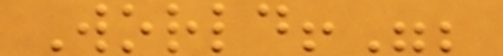World!";
